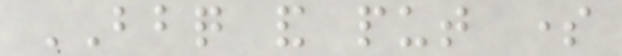BBQ and put some
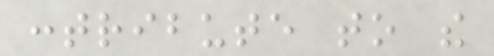contribute to the
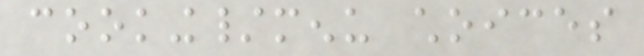cooking/menu choices
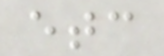etc
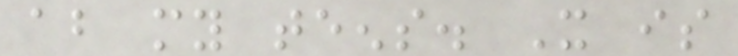about my teens. It is
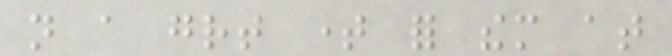not a great time for them at
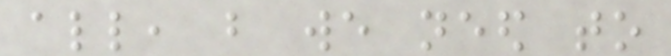all, but we need to
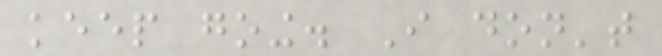keep going. I don't
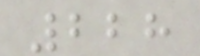228
